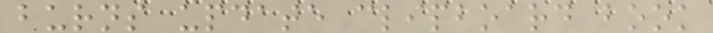burns update clipboard book
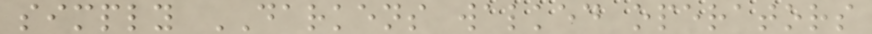simply DARKENS walked operators
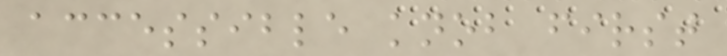accessible knob first
